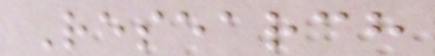Research
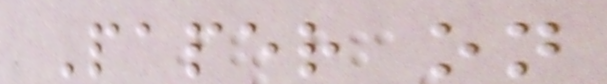Paper on
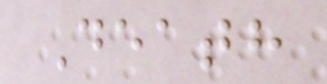Death
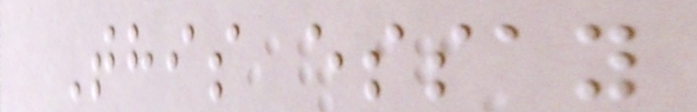This essay
